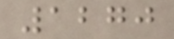1270
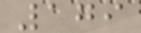179
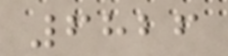6826
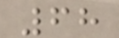68
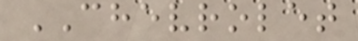CHEVROLET
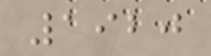1920
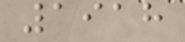1918
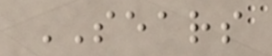SEARS
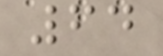64
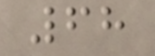68
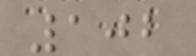102
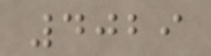4029
